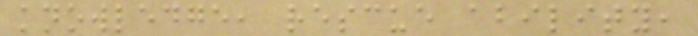knowledge, rescue ability,
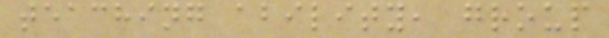teaching ability, group
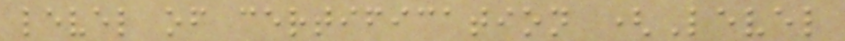level of certification (Level
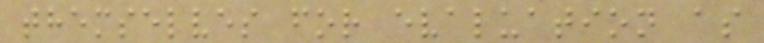themselves for evaluation as
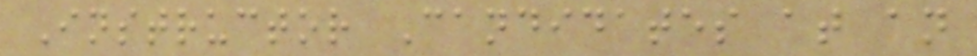Instructor Candidates at an
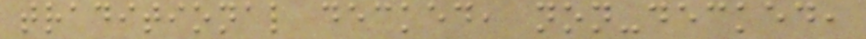traditional decked, non-decked,
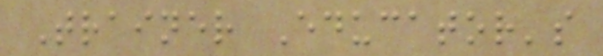Trainer Educator's
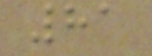81
